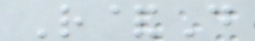R&D
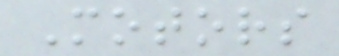Motors
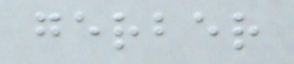gerber
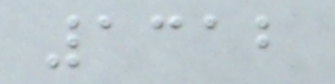1312
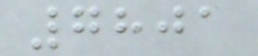7801
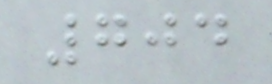704
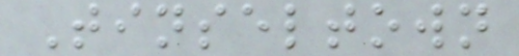Tinseltown
